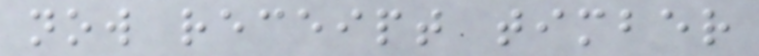now receipt timber
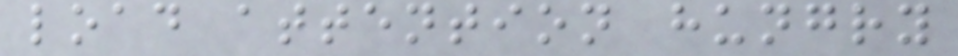load attention hungry
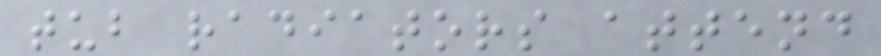tub radiators attend
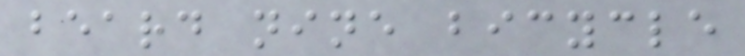beard nine bicycle
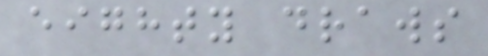eighty draws
